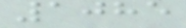1085
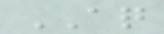AQ
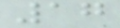17
